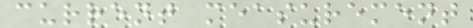current measurement
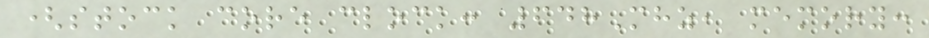(stock core clock: 648Mhz, memory:
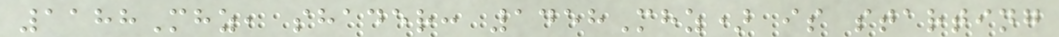1188Mhz, shader: 1458Mhz) is starting
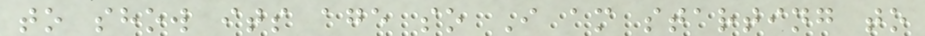to show its age so I am starting to
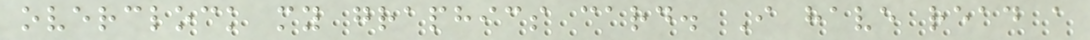overclock my graphics card. I have read a
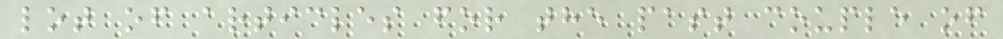lot of articles for the past couple of
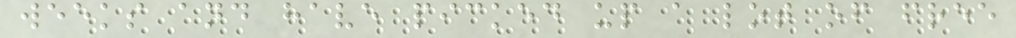weeks and have picked up a lot of free
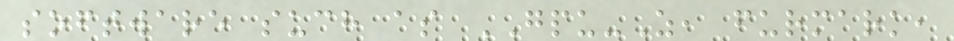software such as GPU-Z, furmark,
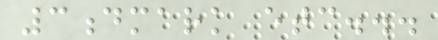3dmark etc...
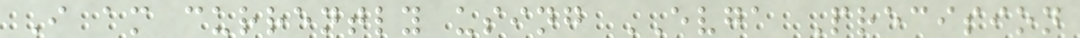I am currently using EVGA Precision
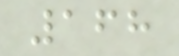168
